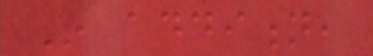In addition,
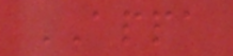APPA
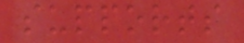supports
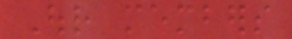Our members
